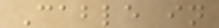Cable in
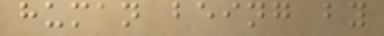human being by
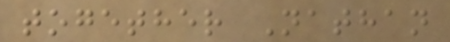together Nathan
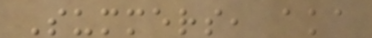Summers, aka
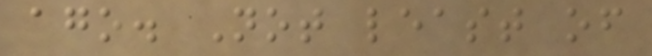ago. Not least of
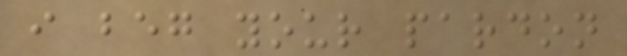i beg your pardon
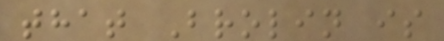that Brolin is
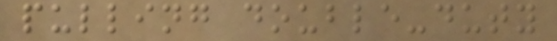pulling double-duty
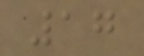17
